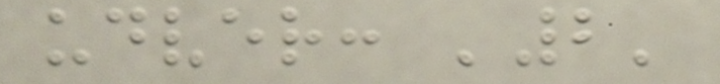udver: '2'
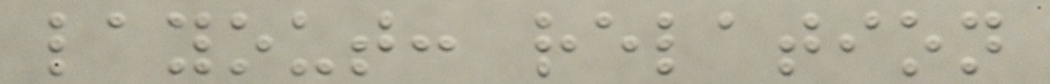layout: relation
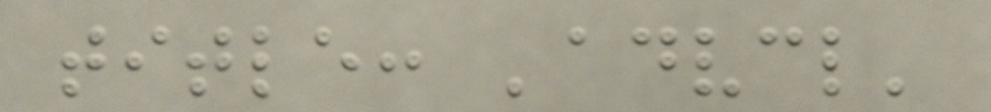title: 'advcl'
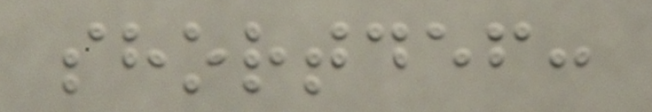shortdef:
